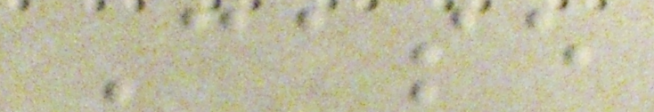Case
